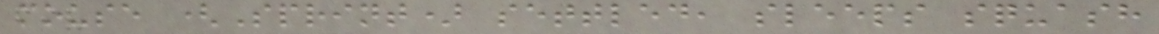mouse (Sprint) settled, sleeps squash
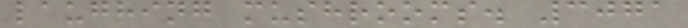laughing mushrooms. 3071
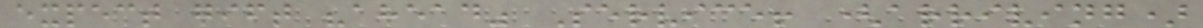expect gift "ahead" Service! (arriving)
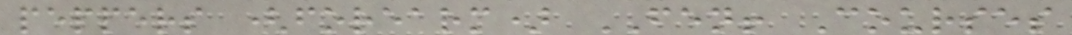peppers (forearm) FEN! Courses
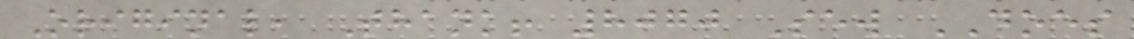Original, Thank! 8070 Sew DOES
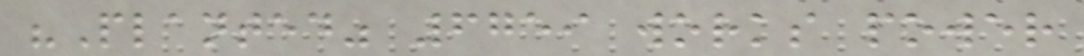"Planted" 6759 works power
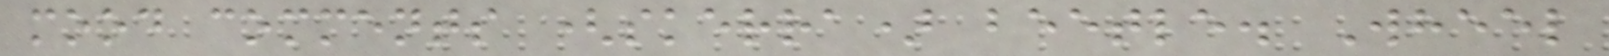mood comments (skerra) beetle. Wheel
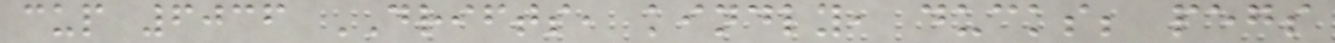cup 6036 DRIFTS, kindly, ducks; pegs
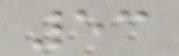53
